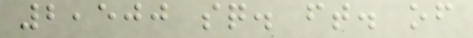2,500 sq. ft. of
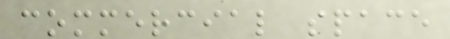commercial space
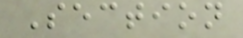Section
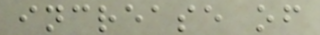increase of
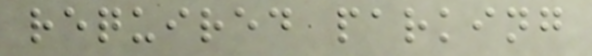required parking
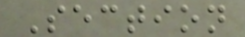Section
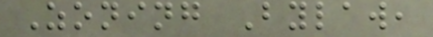Zoning Bylaw,
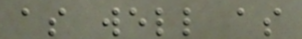as well as
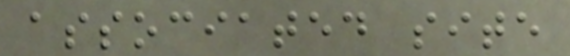associated site
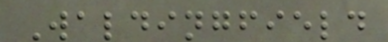Waldingfield
